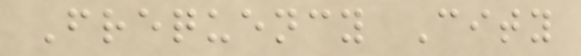Frequency City
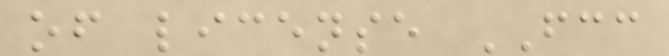of license FCC
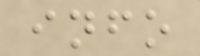info
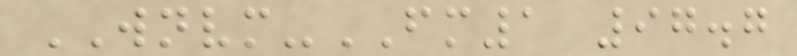WNVM-FM1 97.7
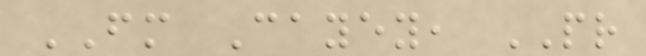FM Cayey, PR
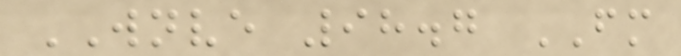WNVE 98.7 FM
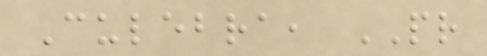Culebra, PR
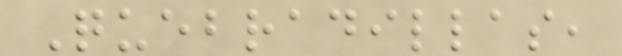Quebradillas,
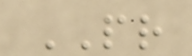PR
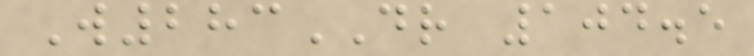W283DR 104.5
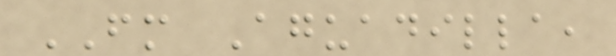FM Aguadilla,
